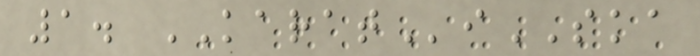1. KARATiSKA
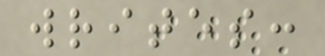writes:
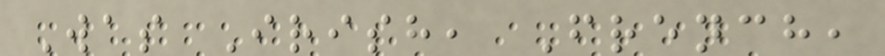Was Irish, French,
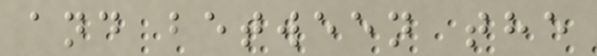and between the
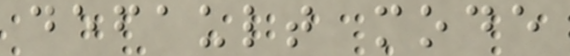default mode
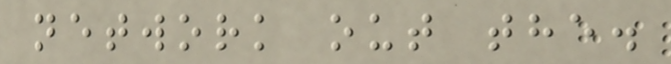network out the.
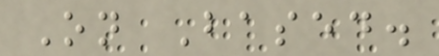On Based.
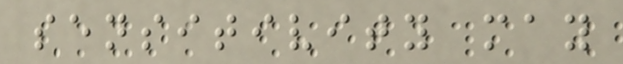sensitivity may
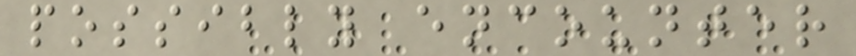possibly encounter
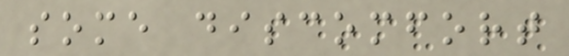some discomfort
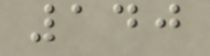140
